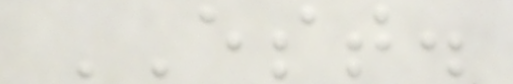EST.
